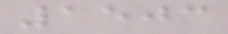1503
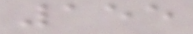155
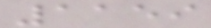1159
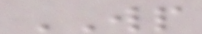WP
